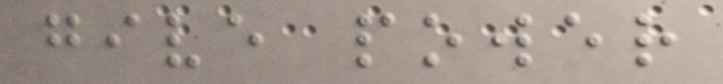give power
